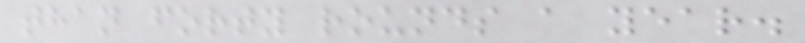than forty rounds a year.
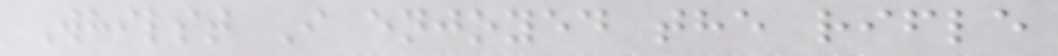Whilst I enjoyed the rifle
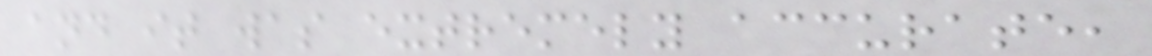and it was extremely accurate,
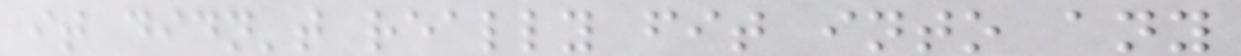it didn't really fit into any
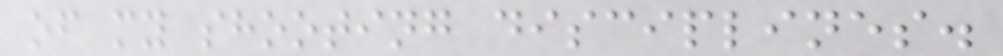of my shooting disciplines.
